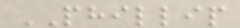PHILLIP
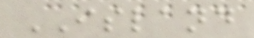ISLAND
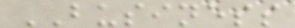BUSINESS
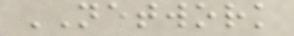NETWORK
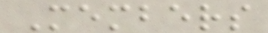Members
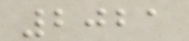2021
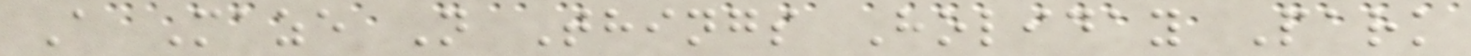A Maze N Things Holiday Park
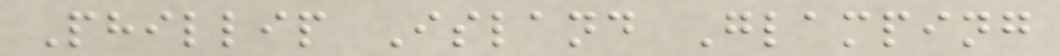Phillip Island Glamping
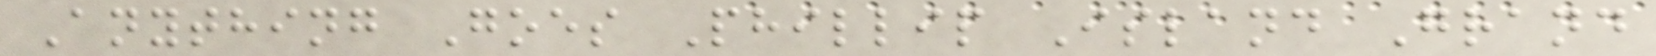Anything Goes Phillip Island Grand
